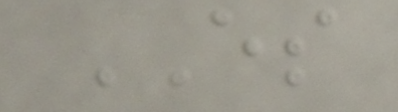ES
